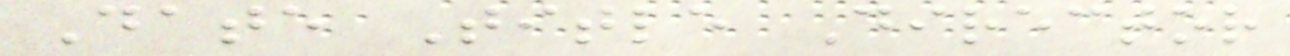Date Title Director
